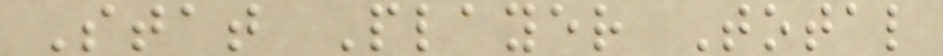Stat Player Total
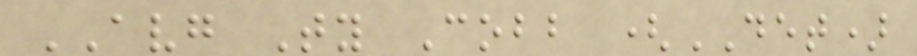AVG Ty Cobb (DET)
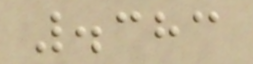.383
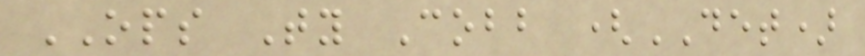OPS Ty Cobb (DET)
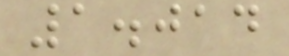1.014
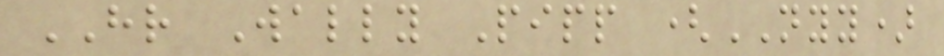HR Wally Pipp (NYY)
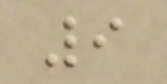9
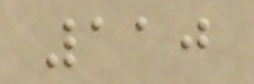110
